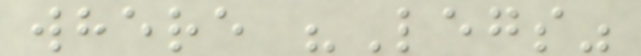where "Legs"
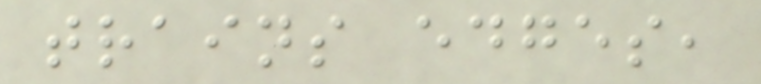trains edges,
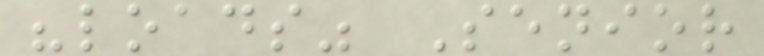"loads" Senior
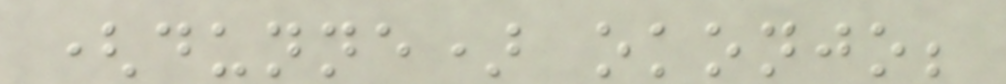(dunne) okonjo;
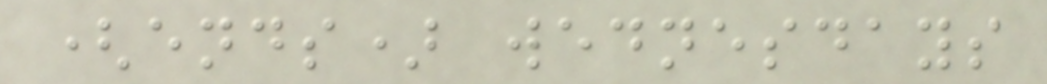(ends) wednesdays
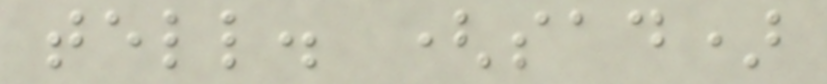tell. (sad)
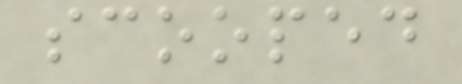scooped
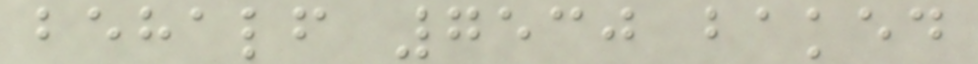behalf 7530 baked
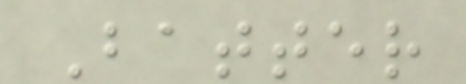Batter
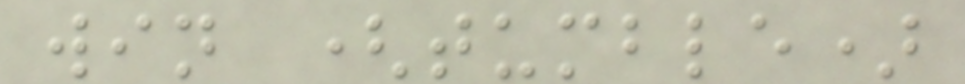win (tumble)
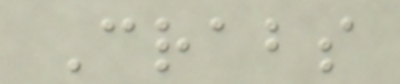Crabs
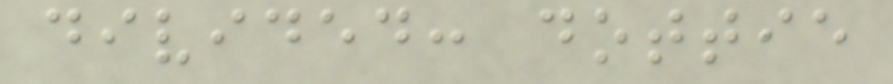divided: dottie
